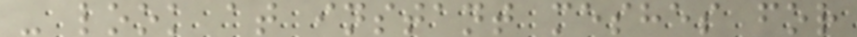- look at instant meshes for
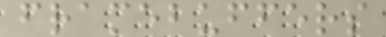framebuffers
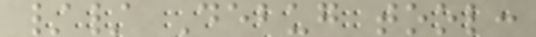// Debug tool:
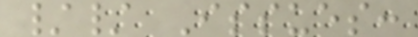// Issues:
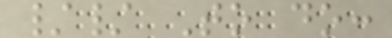// To do:
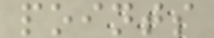points
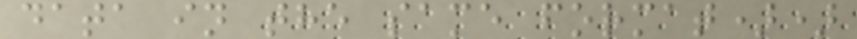data in the same format))
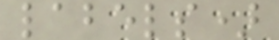labels)
